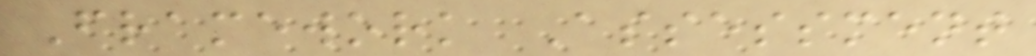Framework Assessment
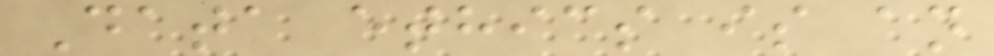Data ethics is an
